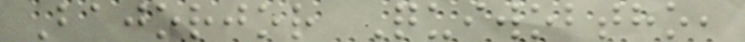Bajorjor Quiwobtho,
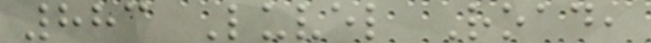883 Luvel Road,
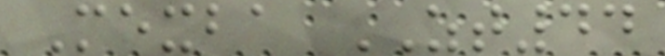Mexba ZT44
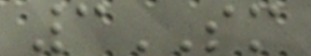3SM
